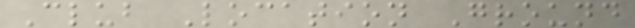Club Location Ground
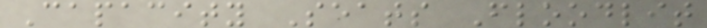Capacity Seats Floodlit
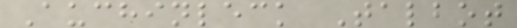Auchinleck Talbot
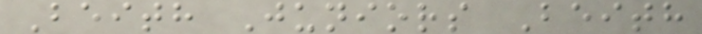Beith Juniors Beith
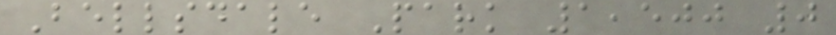Bellsdale Park 1,500 0
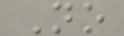No
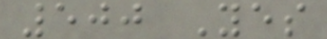500 Yes
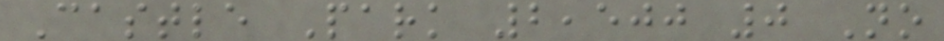Castle Park 2,500 0 No
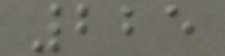225
